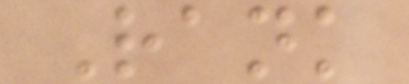Rank
